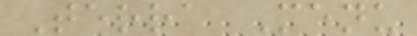Terra Menu
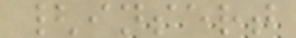{insert
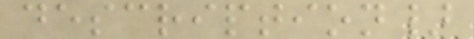description}
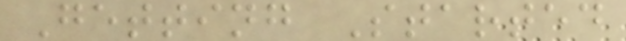Getting Started
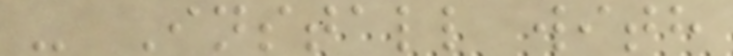- Install with
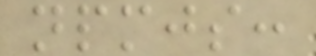npmjs:
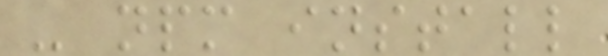- npm install
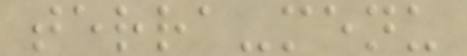terra-menu
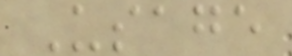Usage
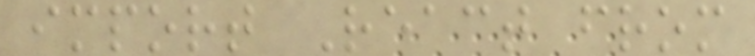import React from
